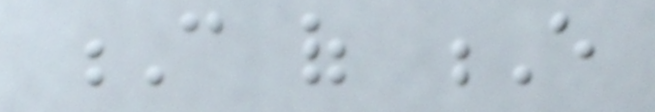C of E
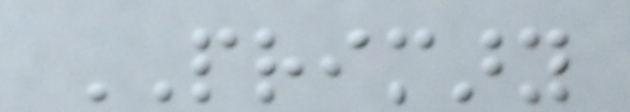PRIMARY
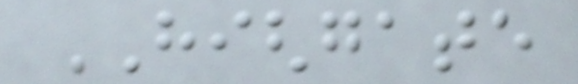HIGHGATE
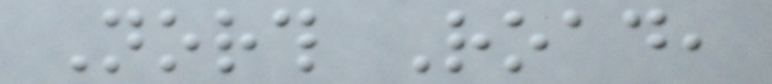North Road,
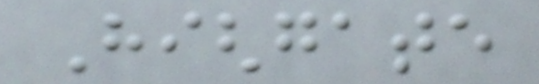Highgate
